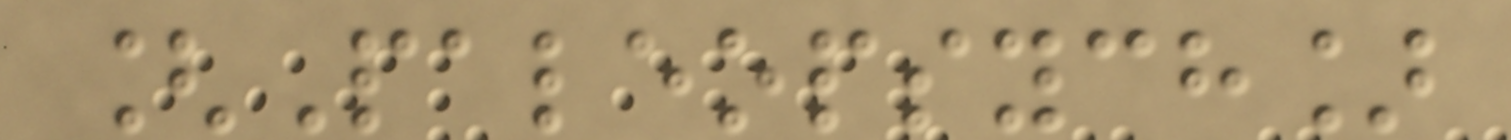[Paleopsych]
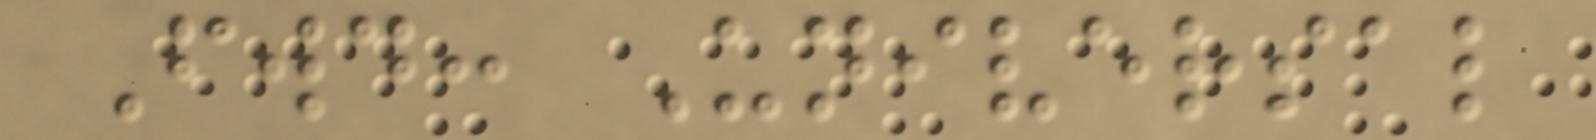Fwd: Universal
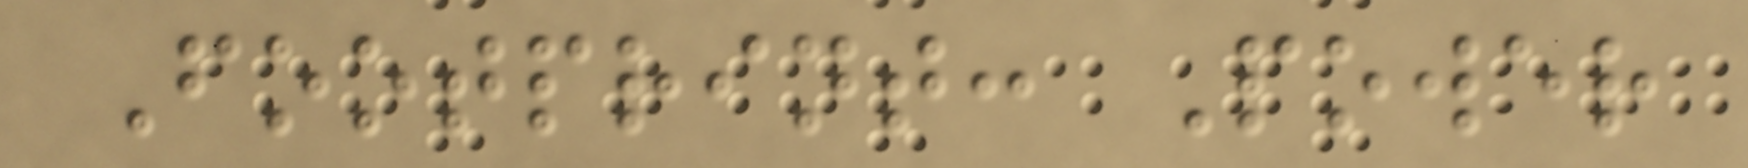Footprint: Power
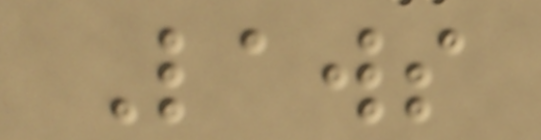Laws
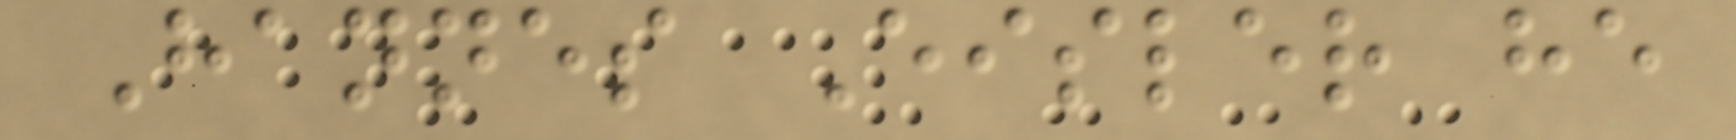Hannes Eisler he
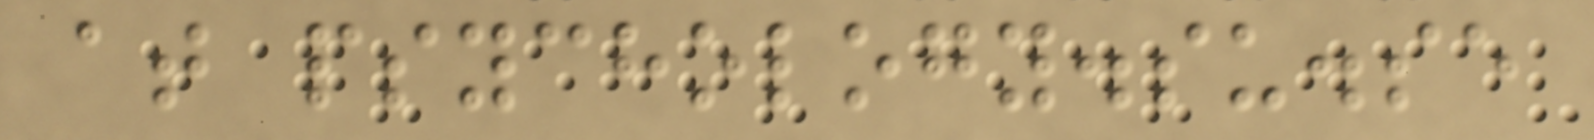at psychology.su.se
